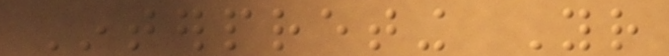Interpreting Your
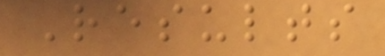Results
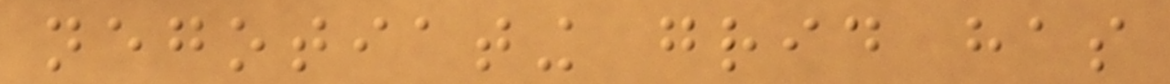negotiating grid has
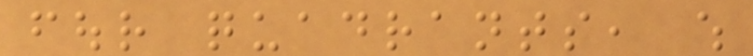four quadrants, which
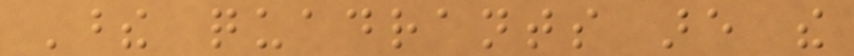These quadrants are the
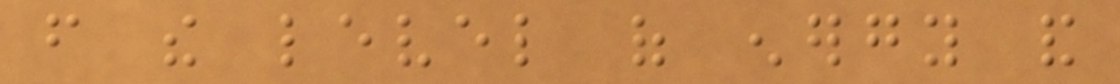from the level of energy and
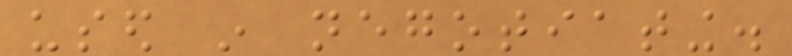used in negotiating.
